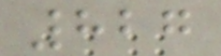827
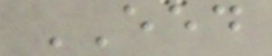EED
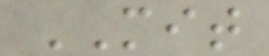MIT
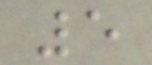5
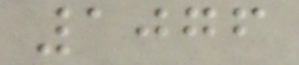1076
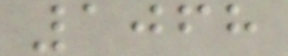1068
